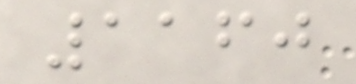1160
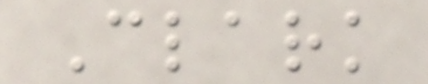Clark
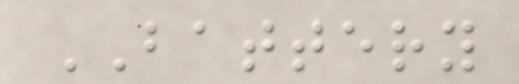BATTERY
